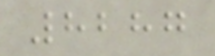8287
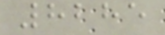8285
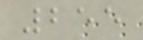255
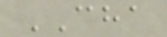CHA
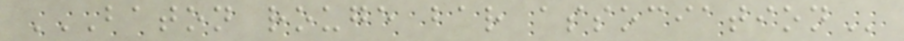BATON ROUGE BAR ASSOCIATION
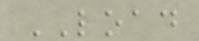LOAD
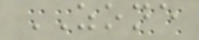ZONE
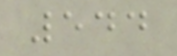544
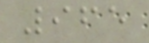965
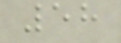58
